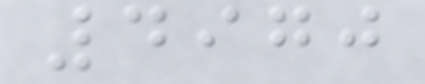4970
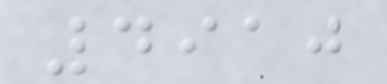4910
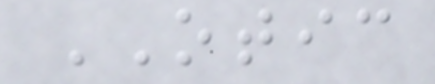OTIC
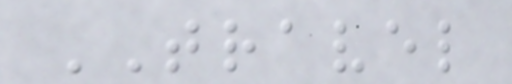TRAVEL
